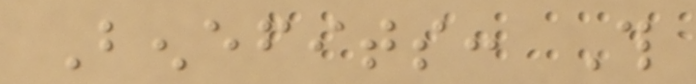Benefits: This
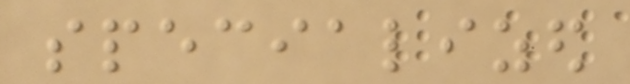specialized
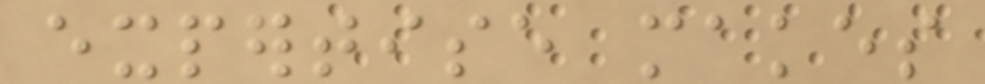expertise makes
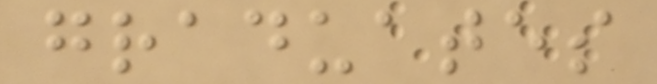graduates
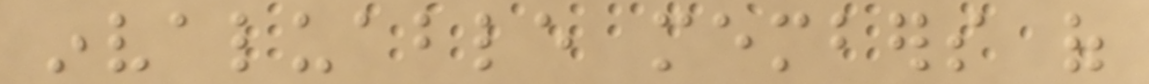invaluable members of
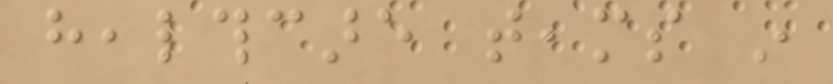healthcare teams in
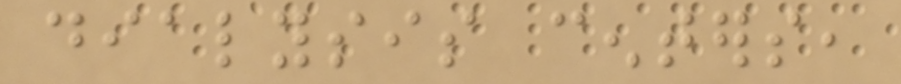dialysis centers,
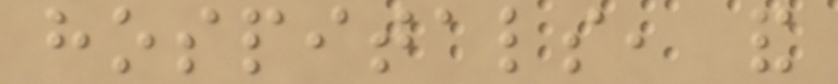hospitals, and
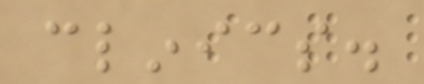clinics.
